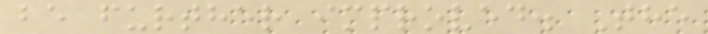be further improved. The
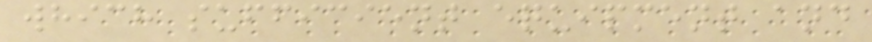which sufficient equipment and
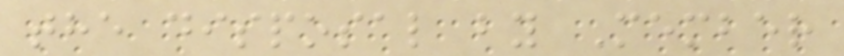the disposal by Member
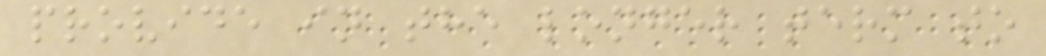provide in the longer term to
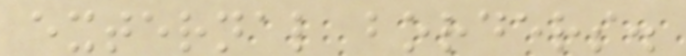external borders.
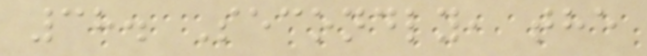38. Secondly, the
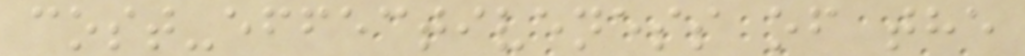cost-effectiveness of the
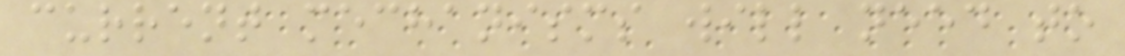current mechanisms will need to
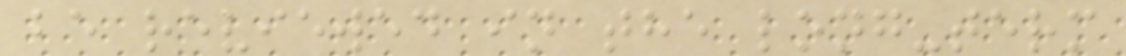be reviewed in the long-term
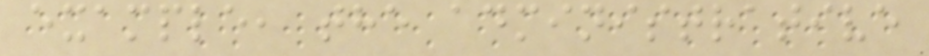example, the administrative
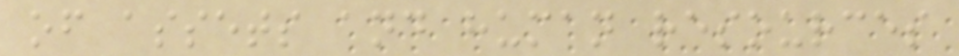of assets and human resources
